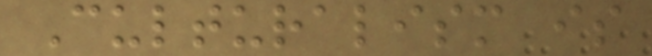Culturalism is
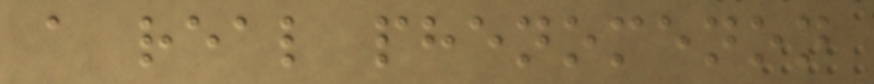a real phenomenon
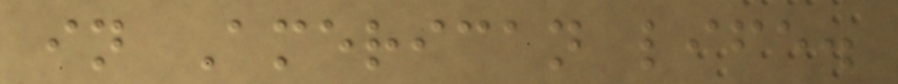in American life.
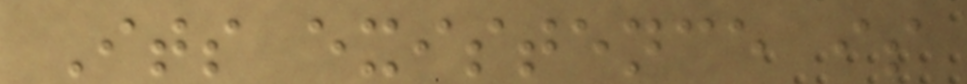Its existence is
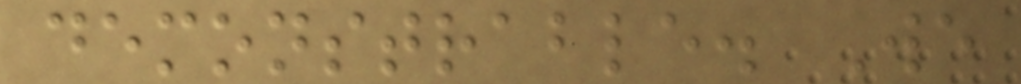demonstrable. We
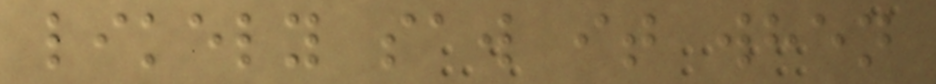likely saw it when
